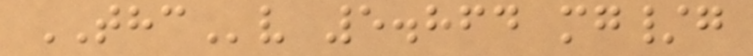THCv 5.864 mg/g
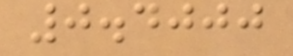0.4000
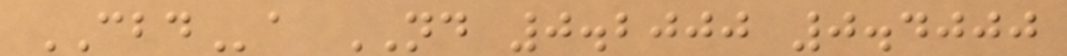CBDa ND 0.2000 0.4000
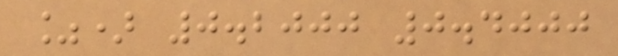%) 0.2000 0.4000
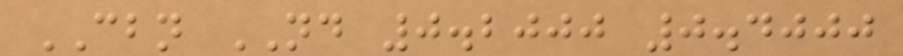CBN ND 0.2000 0.4000
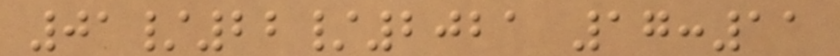01/22/2021 17:11
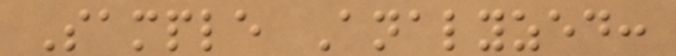Sample Analyzed:
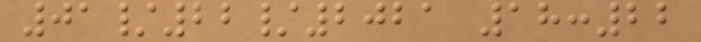01/22/2021 18:22
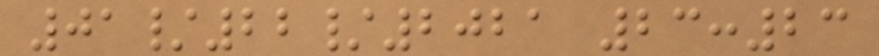01/22/2021 23:23
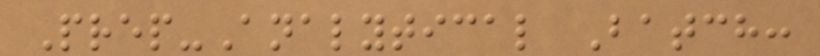Prep-Analytical Batch:
